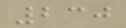230
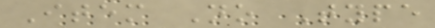Item No Type
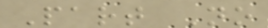Part No
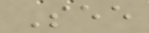See
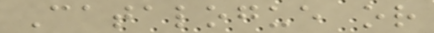Catalogue or
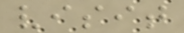visit
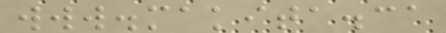www.makita.ca
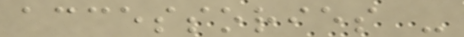accessories -
